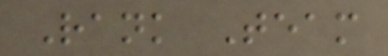Rank Team
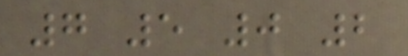7 5 0 2
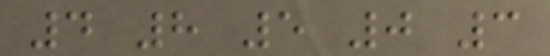4 8 5 0 3
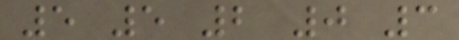5 5 2 0 3
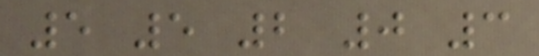5 5 2 0 3
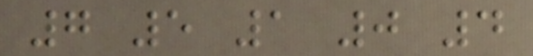7 5 1 0 4
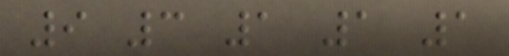9 3 1 1 1
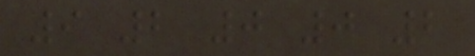9 2 0 0 2
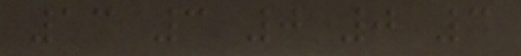13 3 0 0 3
